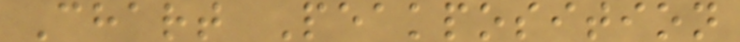Chart Peakposition
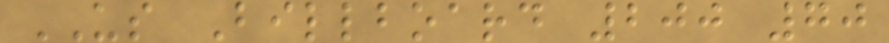US Billboard 200 70
